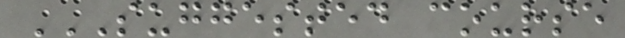SUGGESTED COURSE
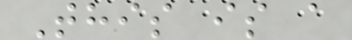This is a
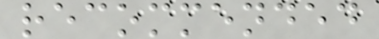recommended
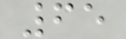65
